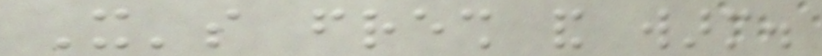It's fresh and warm.
